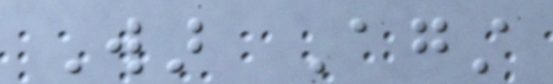War Against
